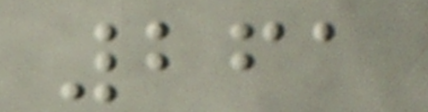261
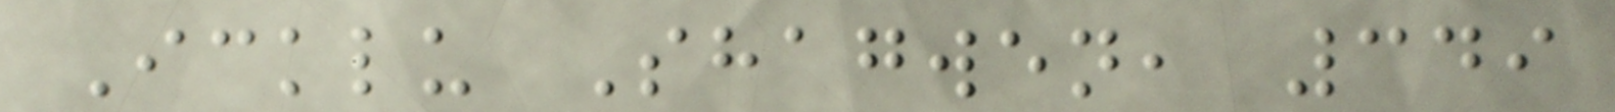Icklu Shagwen, 349
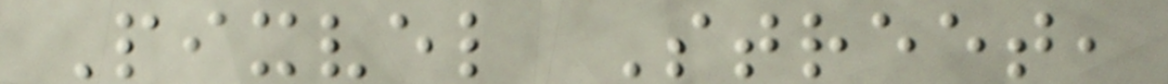Pixvel Street,
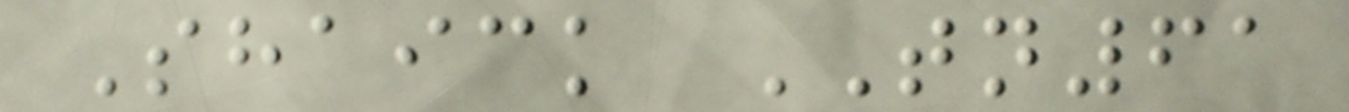Shaick TN61
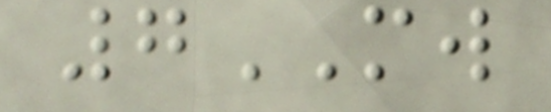7MW
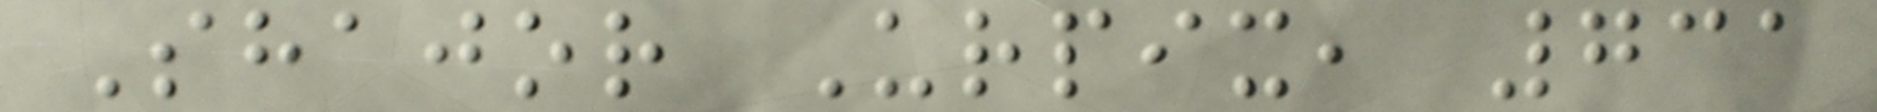Shajor Urpix, 731
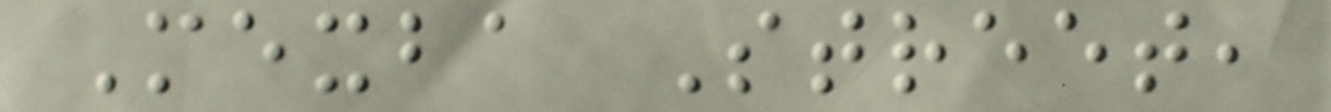Mexba Street,
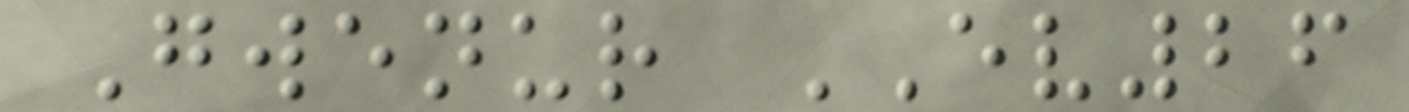Gwenur EV26
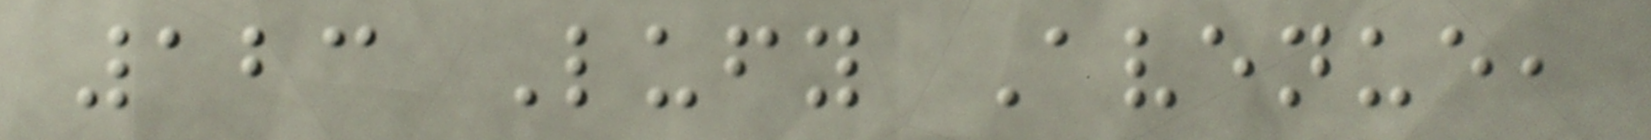123 Lufy Avenue,
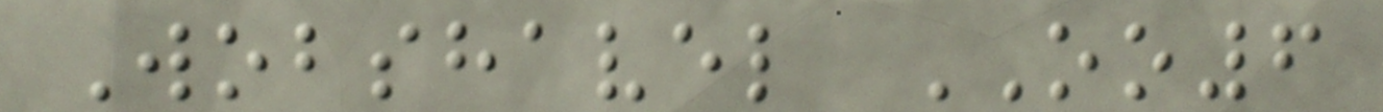Wobshavel OO6
